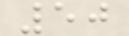50
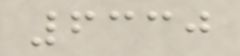6330
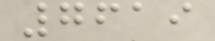7619
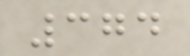374
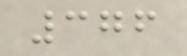376
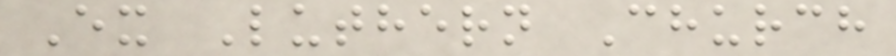Ex Luthern Church
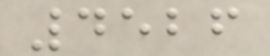4526
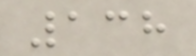138
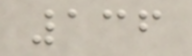136
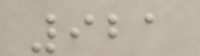921
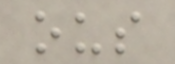ous
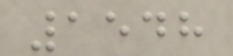1548
